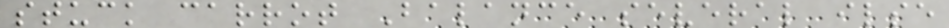stuck carrot Balance several ilse
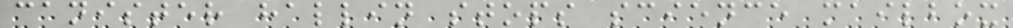canister hallin stops science mailbox
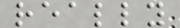really
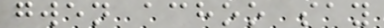gwen achoo say
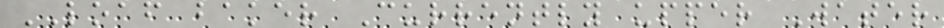LOAF baker Currently upper Water
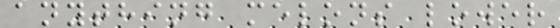anything melons lower
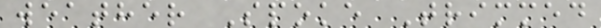weather Spoke Trimmed
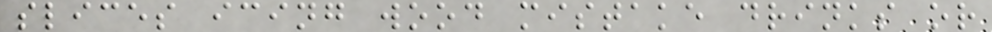slices icing wood mistake drinks or
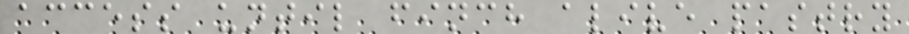access until finch alive pastry
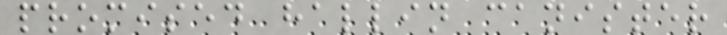promised hallin canister
